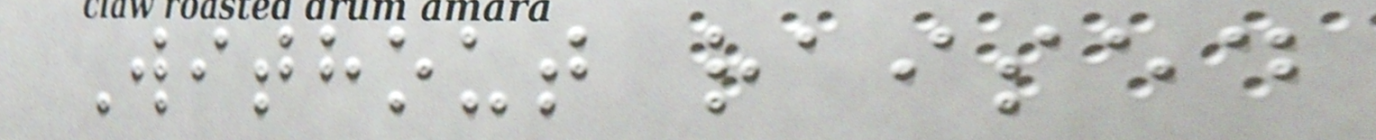Without raised
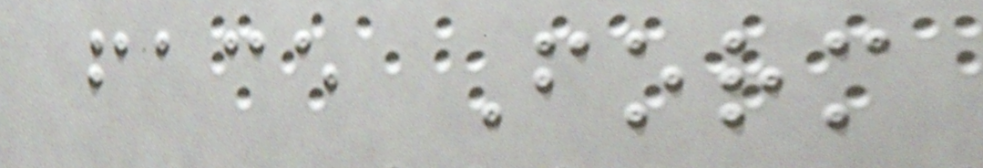face Form
